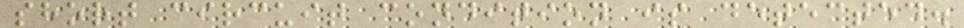short circuit condition is detected.
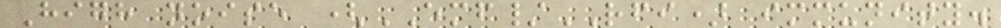High noise (EMF/RFI) immunity.
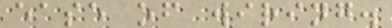ease of wiring.
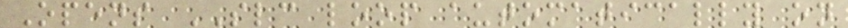Opens SLC loop automatically on
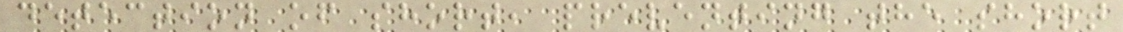detection of short, preventing the short
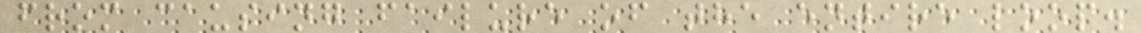from causing failure of the entire loop.
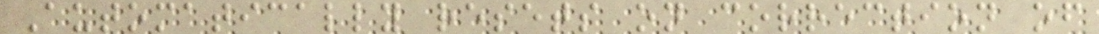Automatically resets on correction of
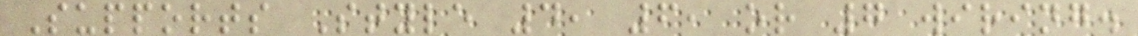Supports Style 4, 6, or 7 wiring.
